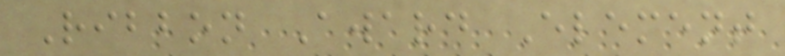Ribbon Award Element
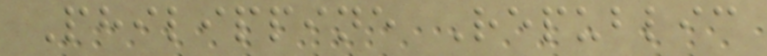Philippine Republic
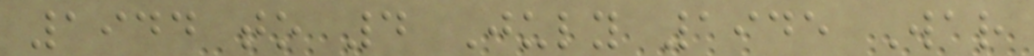1944 to 4 July 1945 War
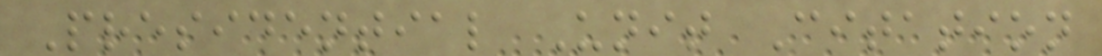Presidential Unit Citation
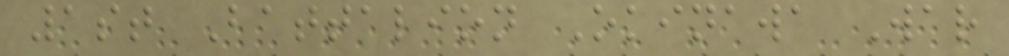1st Battalion Okinawa War
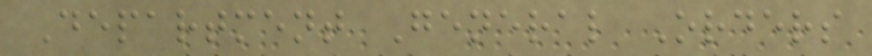Department General Orders
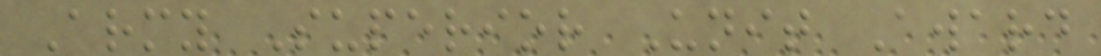Army Superior Unit Award
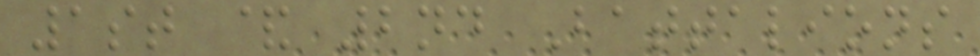1st & 2nd Battalions
